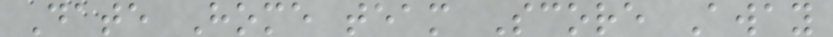Date Home team Score Away
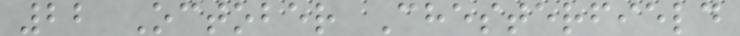22 October Chesterfield
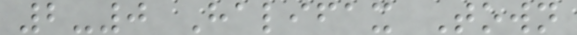2-0 Halifax Town
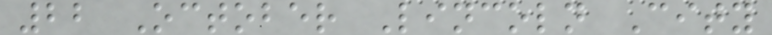22 October Lincoln City
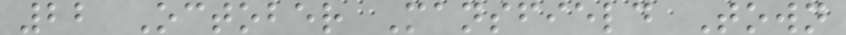22 October Mansfield Town
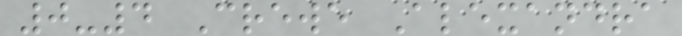0-4 Crewe Alexandra
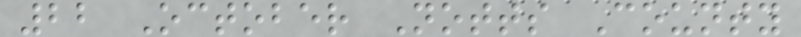22 October Notts County
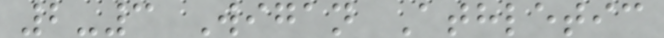2-3 Wigan Athletic
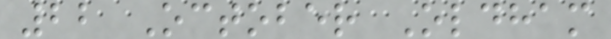22 October Oldham
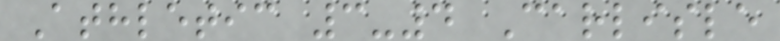Athletic 3-4 Carlisle
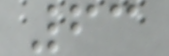63
